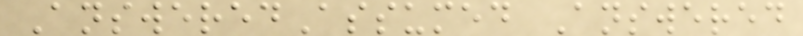AnsweredAssumed Answered
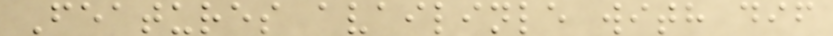Features availinle with dif
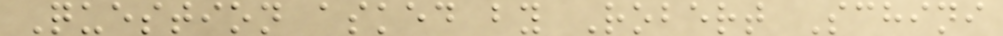Question asked by Robert Schini
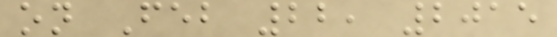on Feb 22, 2015
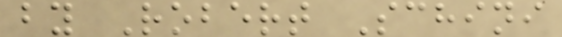by Robert Schini
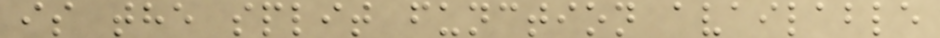is the split function available
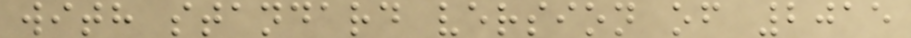with standard version of 2015
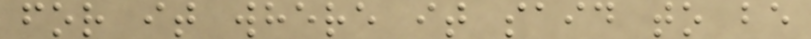for it where it said to be
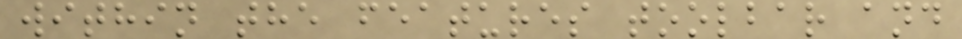within the features toolbar and
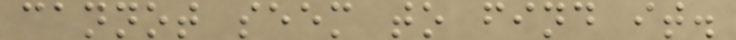cannot seem to find it.
